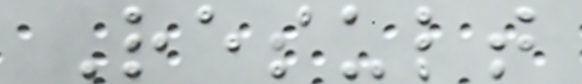Result
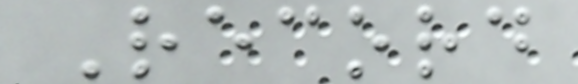Record
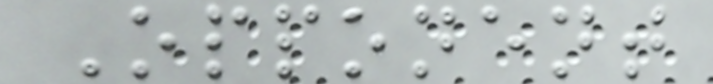Opponent
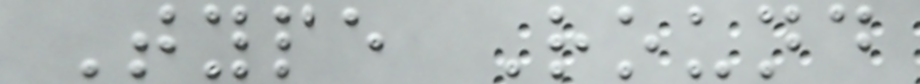Type Round
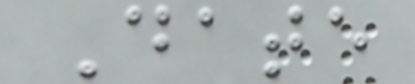Date
